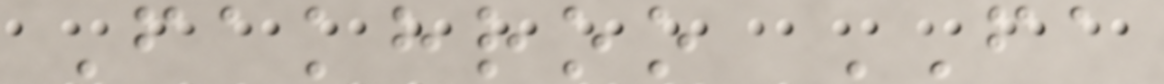Fakhroo FA
